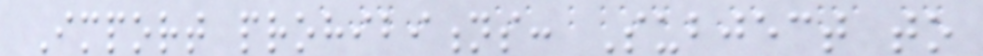Import prohibitions: Subject to
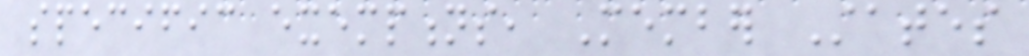specific exemptions, Member States
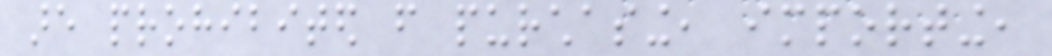are prohibited from purchasing, importing,
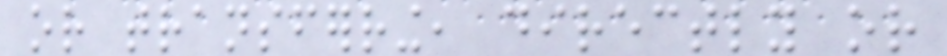or transferring, directly or
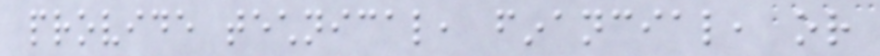provide technical, financial, or
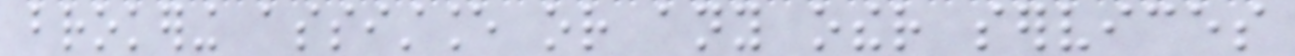brokering assistance or any other services
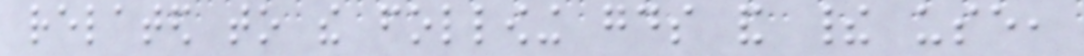related to the following goods and their use,
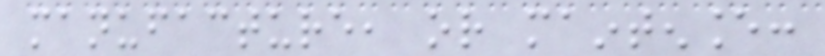manufacture, or maintenance:
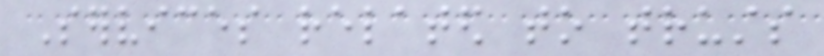Services related to trusts
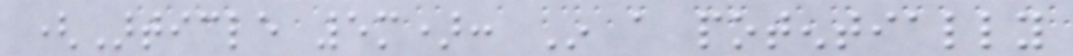(Article 5m): In a potentially
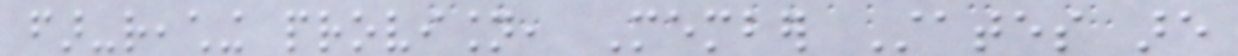far-reaching provision, Member States are
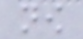now
